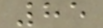85
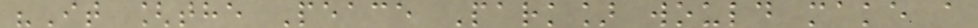"It [the Peace Park] would make a
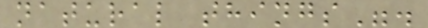natural things".
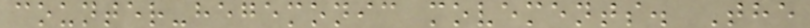counter-hegemonic movements. The
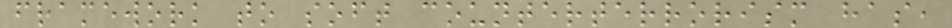framework to soft counterterrorism has,
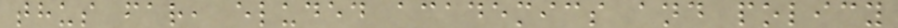thus far, eluded academics and policy
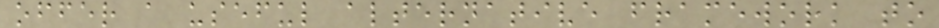offer a useful alternative framework to
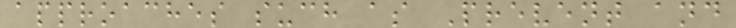approaches such as Prevent and
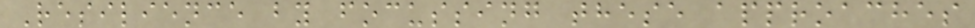Resilience by focussing these approaches
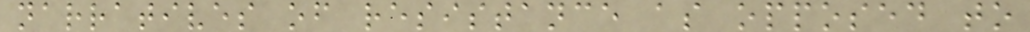narratives of resistance as opposed to
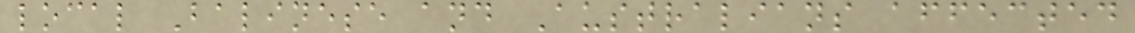local Balinese and Australians affected
